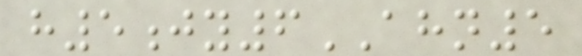h5jy6AHN5
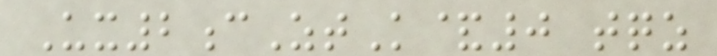Ux2cZtK&0 tqz
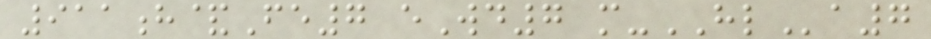911h&Fe7 eWd7 m-HLa7
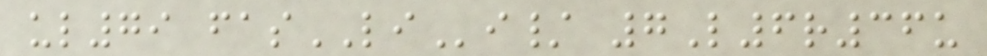ul79 fasLIi/ 7L6r36u
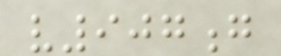v907g
